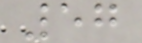57
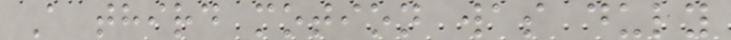A third motion was duly
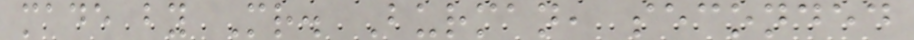made by Mr. Burman, seconded
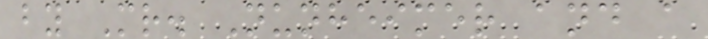by Mr. Nunheimer and a
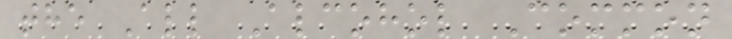the All Alcohol Common
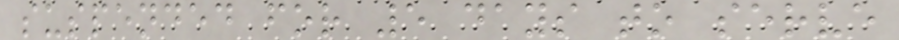suspended for 5 days to serve
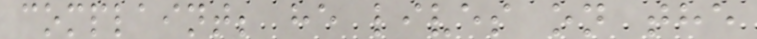complaint; he lives on the
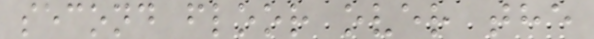second floor over the
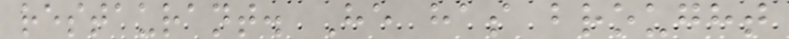restaurant. He has brought
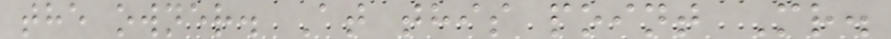the owner. At this point Mr.
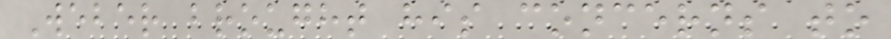Weber brought his concerns to
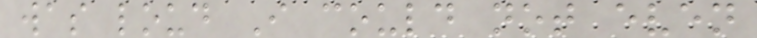was loud I could not even
